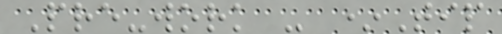Pre-work - *Tip
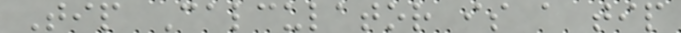Tip Calculator is a tip
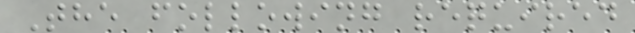The following required
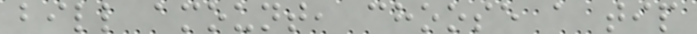bill amount, choose a tip
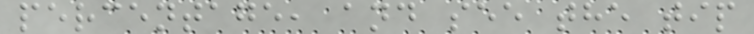percentage, and see the tip
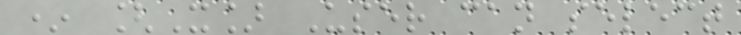* [X] User can select
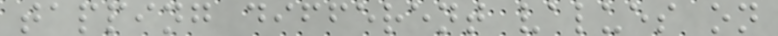tapping different values on
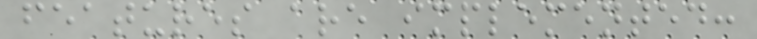features are implemented:
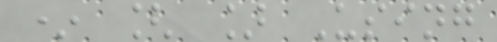* [ ] Using
